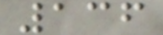136
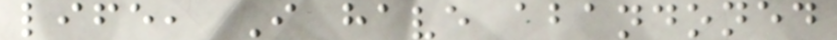life, I have abandoned
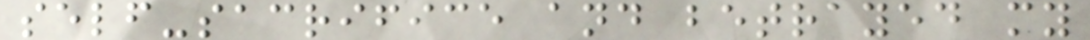self-sacrifice and betrayed my
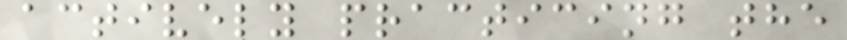actively practicing the
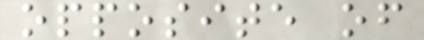opposite of
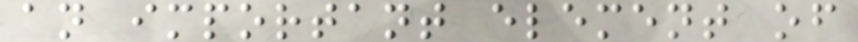an important element of
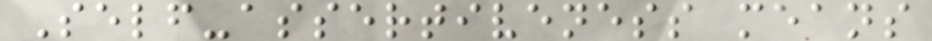Self-assertiveness means
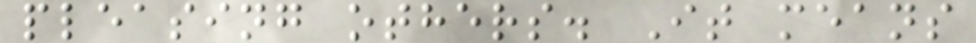pleasing others. It means
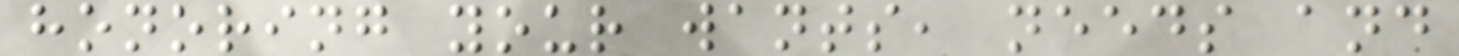honoring your wants, needs and
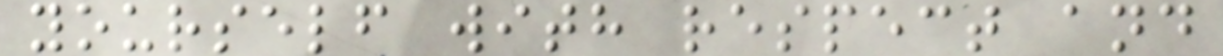yourself with respect and
